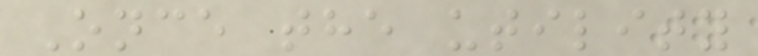Once the utility
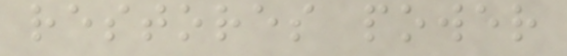restores power
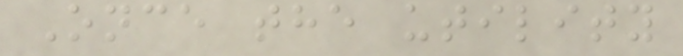Once the utility
